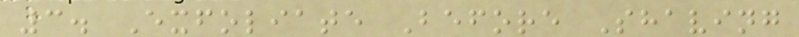3. Exfoliate Before Shaving
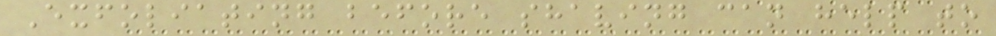Exfoliating before shaving can help to
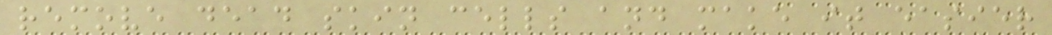remove dead skin cells and make it easier
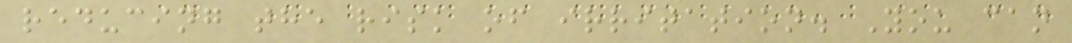reducing the risk of irritation. You can
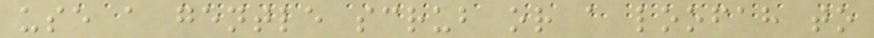use a gentle scrub or a loofah to
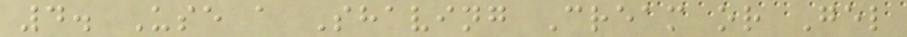4. Use a Shaving Cream or Gel
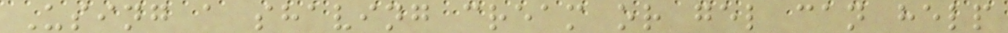Using a shaving cream or gel can help
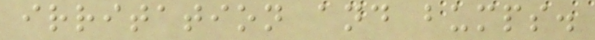irritation and bumps.
